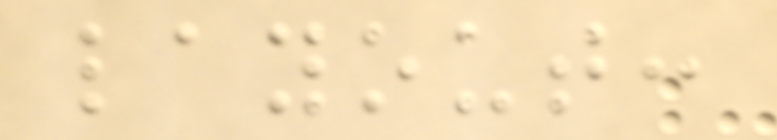layout:
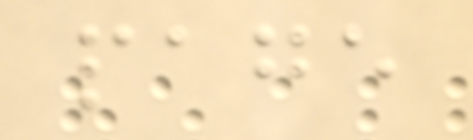page
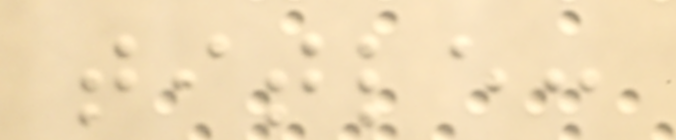title:
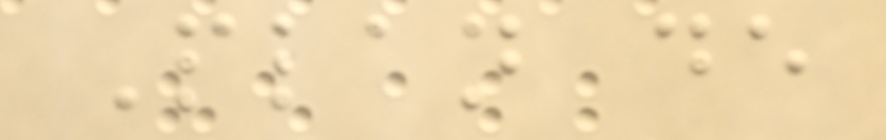Plan de
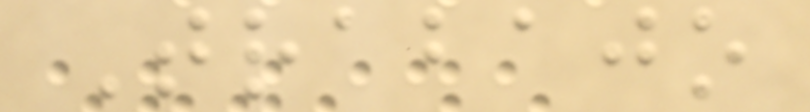Trabajo
